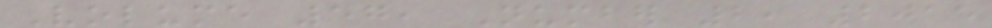Volume 57, Number 2, 2015
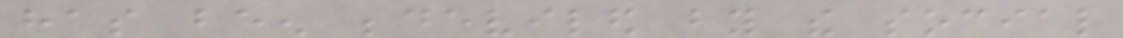has been bedeviled by the social
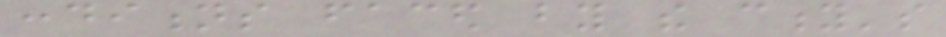conditions faced by the city's
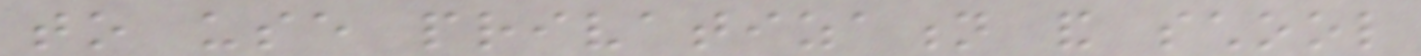to use privatization and school
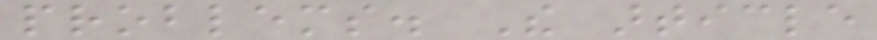problems. The article
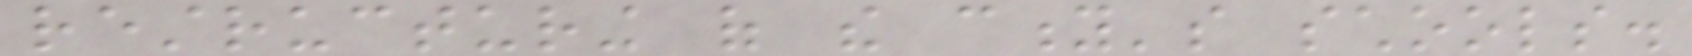restructuring of the city's schools.
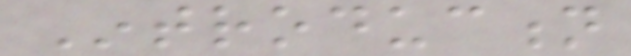Introduction
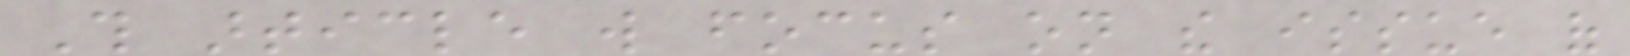This article will focus on the issue of
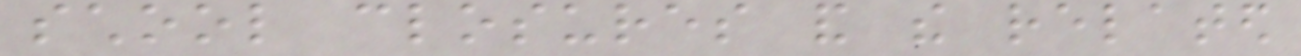school closures and the related
